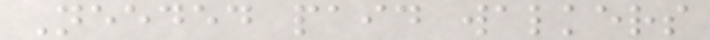Needed paid walkers
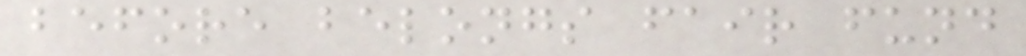before belongs fair fund
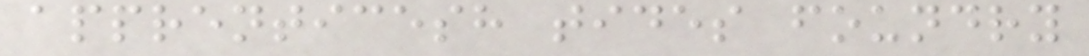apprenticesh tides foundry
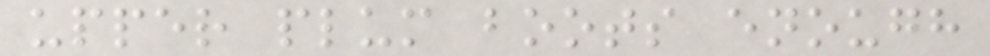upper plum boots enough
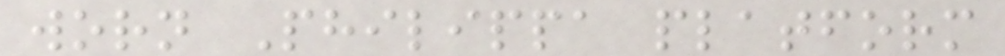worn Philippa platform
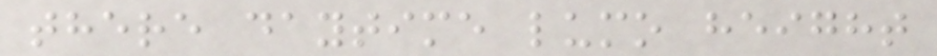there daytime lumo height
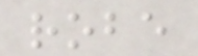robe
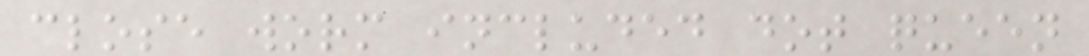close worm included dot queen
